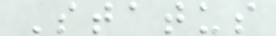Status
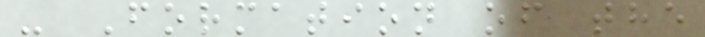- Formation of the
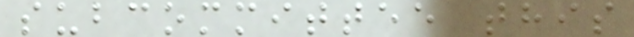subcommittee this
